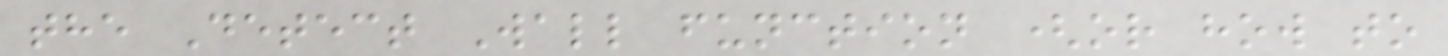the Detect Wall function (or how to
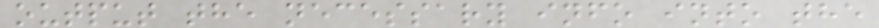output the necessary info into the
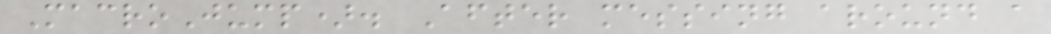MacroJump). After messing around a
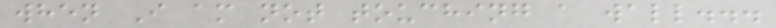when I am not touching a wall...
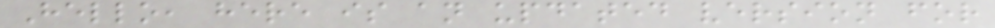Hello, here is an updated version for
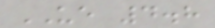UE 4.8
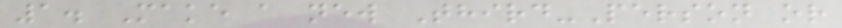1. Make a new Third-Person or
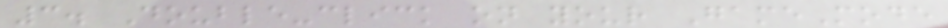3. Double-click on your GameMode
